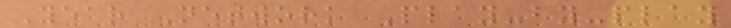Year Network Play-by-play
